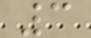3
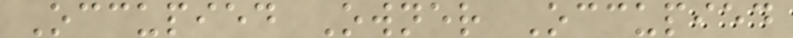Occupied Owner Occupied
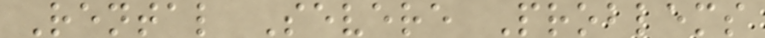Rental Severe Problems
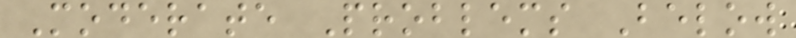Moderate Problems Below
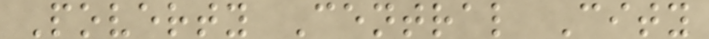Poverty Central City
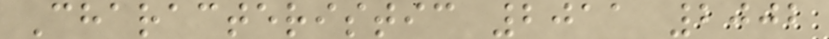Characteristic 2011 2002
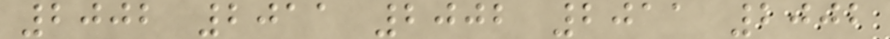2002 2011 2002 2011 2002
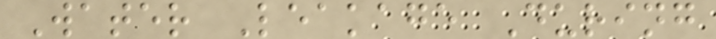Water Leakage During
